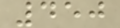450
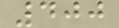400
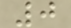0
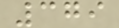379
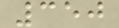350
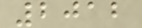2012
